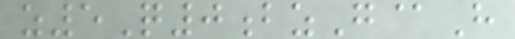z5Q0bzG@H
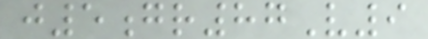j5gr87V9
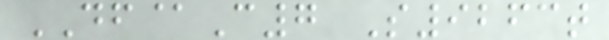DF@C7 S9263t
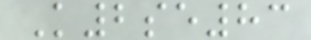K2se83
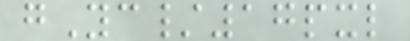gYc/17pxl
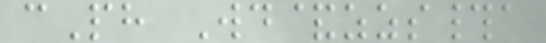cPh Wd&zzs#a
